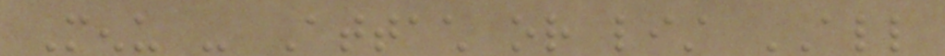Menu - Attach or list ALL
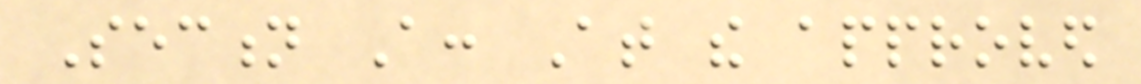Section A: At the approved
